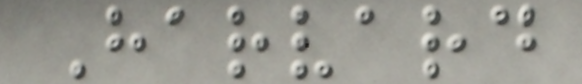Harvard
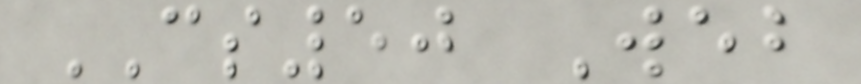CS50 Web
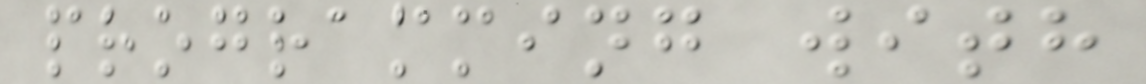programming with
